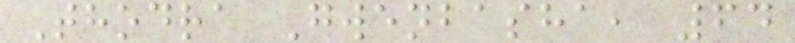Thodra Gwenbasha, 64
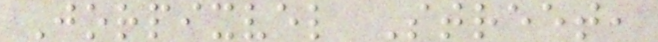Jorpixvel Street,
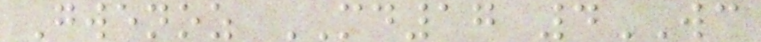Gwenoz MD17 4WC
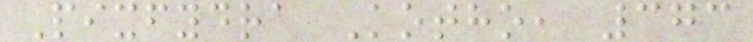Pixfydra Kotho, 373
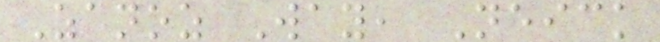Zanoz Way, Neick
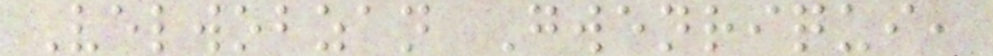Velwobzan Gwenriqui,
